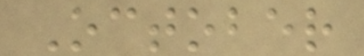October
